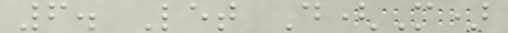6. Let D(M)
